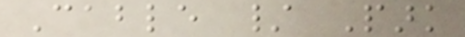Cable / Park
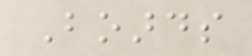Boards
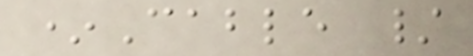*Cable /
